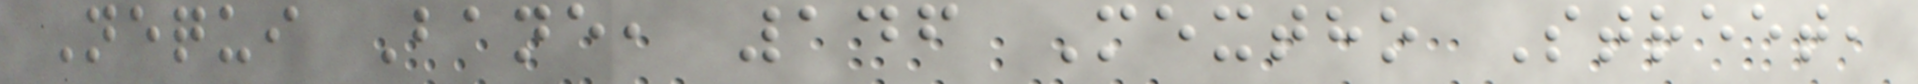Nequi Bane, 146 Mextho Street,
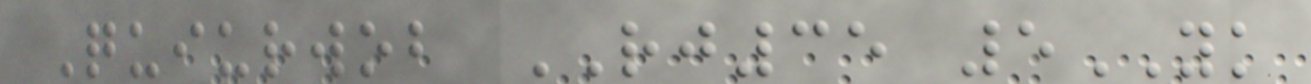Quiurwob RJ35 5YK
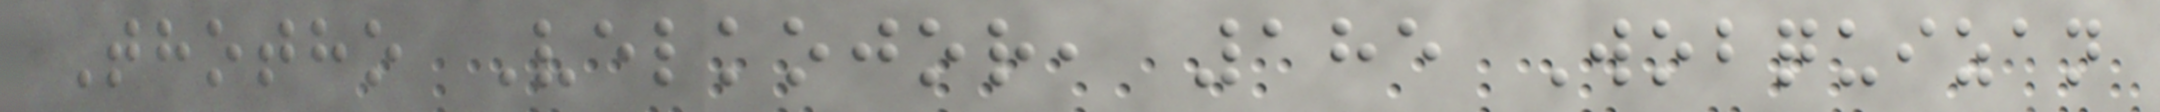Thotho Velkojor, 185 Wobquizan
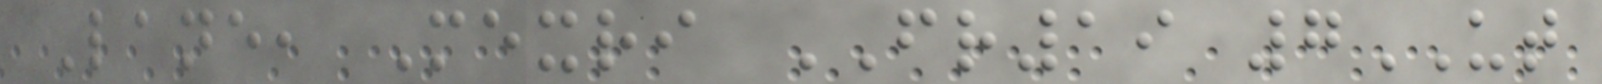Lane, Mexri FR19 7UT
